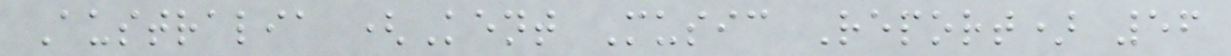Australia (Kent Music Report) 56
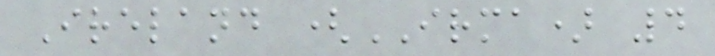Ireland (IRMA) 4
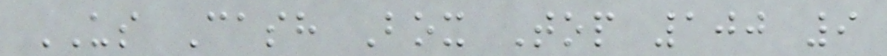US Cash Box Top 100 9
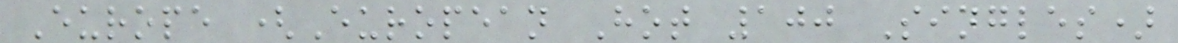Europe (European Hot 100 Singles)
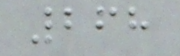268
